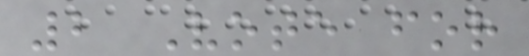2 Vote for
